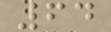64
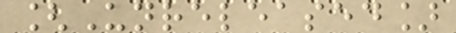[Unreleased]
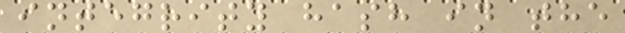integrity hash in the
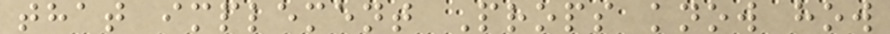that implement Props know how
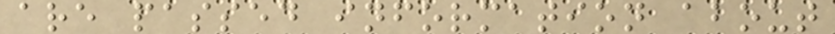are passed information about
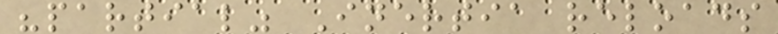"partial" Inertia reloads
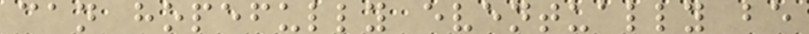can hopefully eventually be
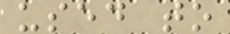used to
